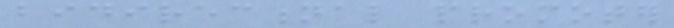bidirectional promoter
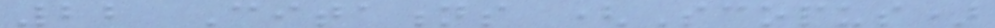22 Citations (Scopus)
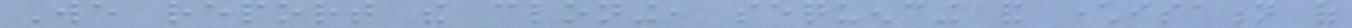We report the cloning, sequencing and characterisation of
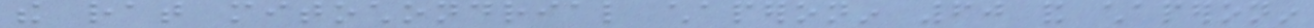the rat mitochondrial chaperonin 60 and chaperonin
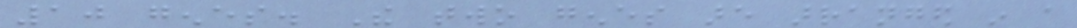10 genes. The two genes are arranged in a
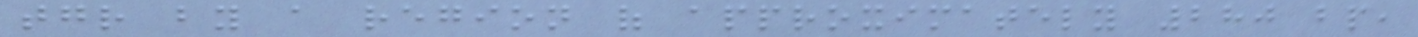together by a region of approximately 280 bp,
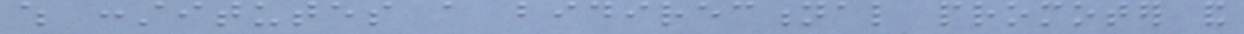which constitutes a bidirectional promoter and
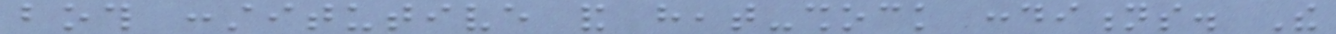both constitutive and heat-shock conditions. The
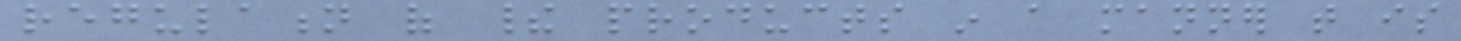regulation of their products in a manner that is
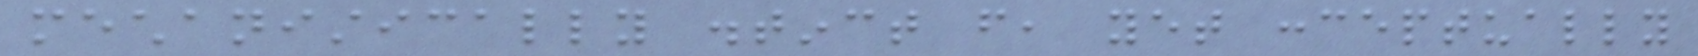mechanistically distinct from, yet conceptually
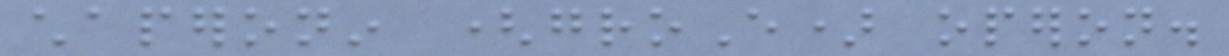chaperonin (groE) operon.
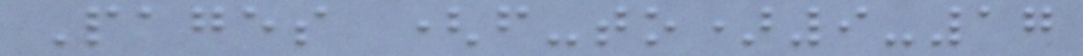Pages (from-to)9-17
